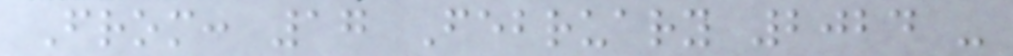From: 17 February 2024 -
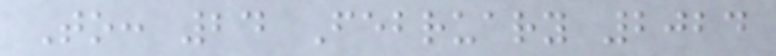To: 24 February 2024
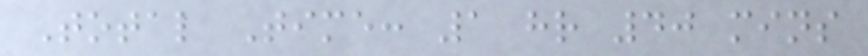Total Time: 1 hr 40 mins
